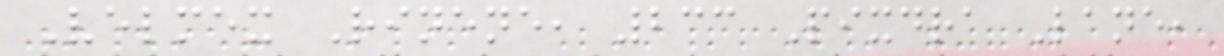Velmex Rinene, 233 Pixdra Lane,
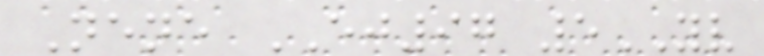Nene EJ97 5YV
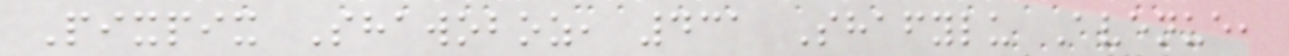Pixpix Shawoboz, 431 Shafylu Avenue,
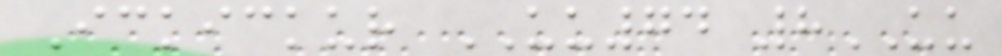Ickickur UU74 8UU
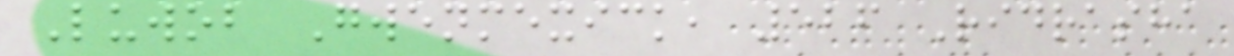Luwob Gwenmexick, 526 Ridrasha
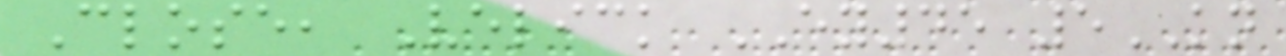Close, Velick EY45 5KN
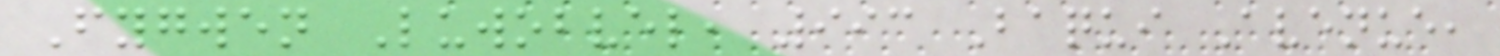Fygwen Luwobvel, 993 Baqui Avenue,
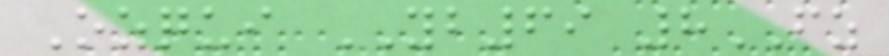Ozqui YB69 8FZ
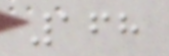168
